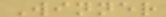Winner
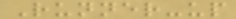Runner-up
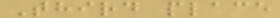Third place
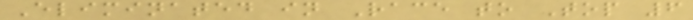Eliminated in Race to Top 6
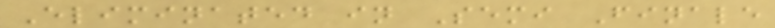Eliminated in Semi Finale
